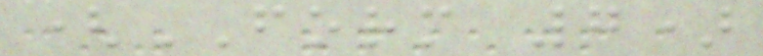(FORM 7)
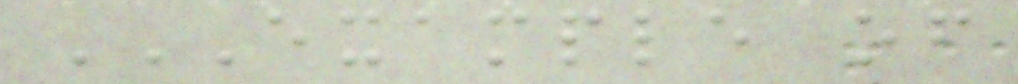EXAMPLE OF
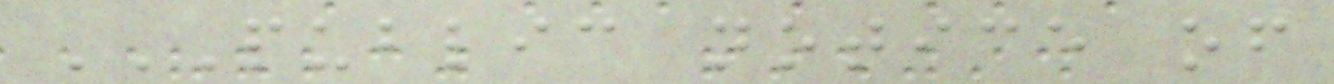PUBLIC NOTICE OF
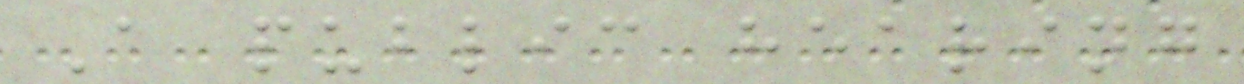A public hearing
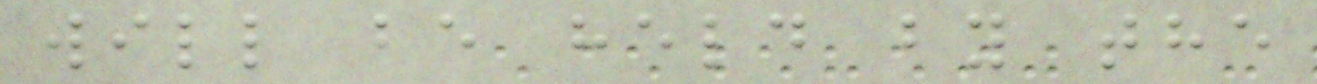will be held by the
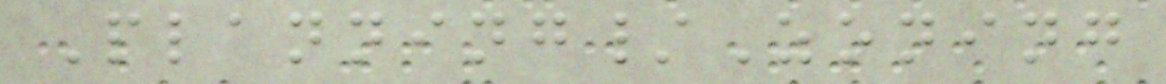Planning/Zoning
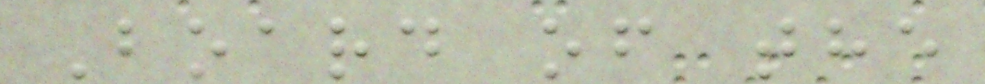Board of the
